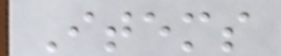Items
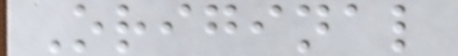Original
